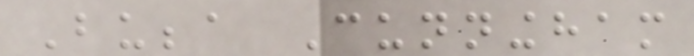Bubba Cunningham
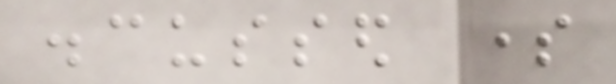discussed some
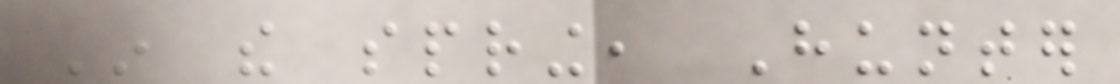In the spring, Hunter
